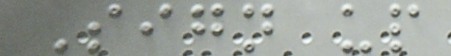Sign up
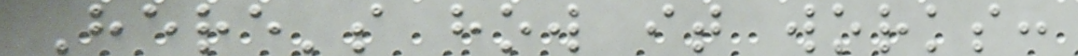Here's how it works:
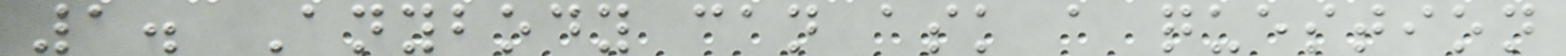1. Anybody can ask a question
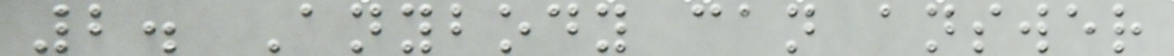2. Anybody can answer
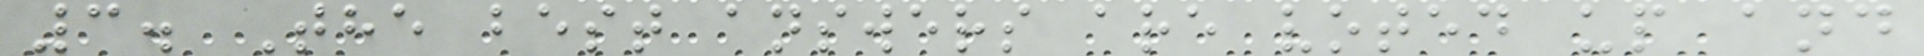3. The best answers are voted up and
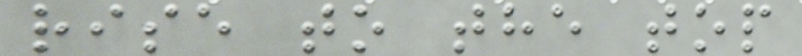rise to the top
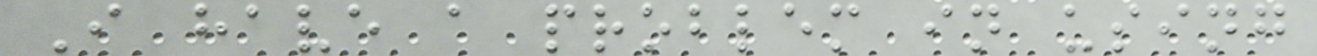I have a problem in using
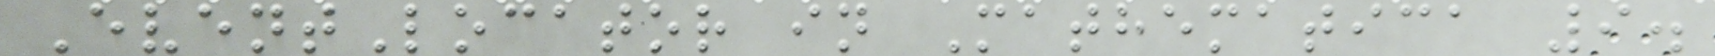EventLocator in Mathematica 9.
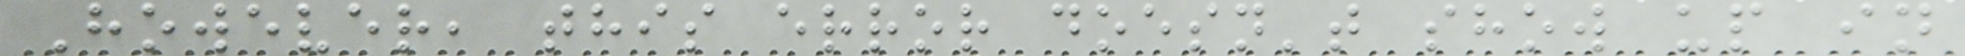However, this error doesn't show up in
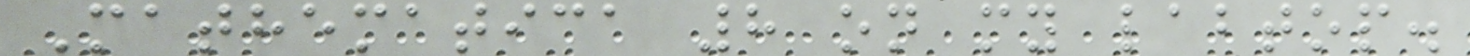Mathematica 8 on my labtop.
